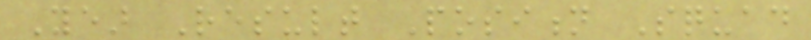Year Result Position Squad
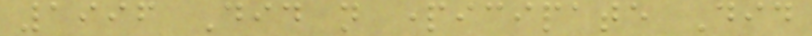1996 Did not participate Did
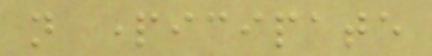not participate
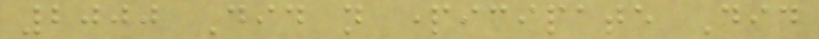2000 Did not participate Did
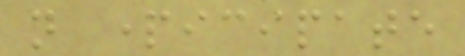not participate
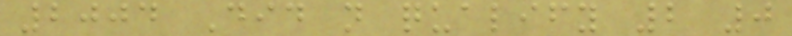2004 Did not qualify 2 0
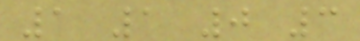1 1 0 3
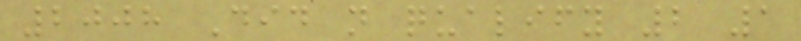2008 Did not qualify 2 1
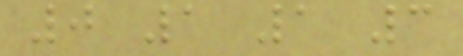0 1 1 3
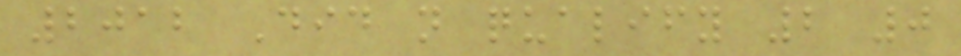2012 Did not qualify 2 0
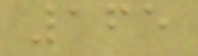165
